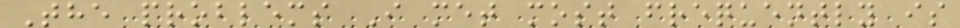The problems I met most frequently is
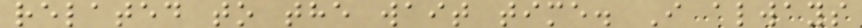related to the wait time. I always
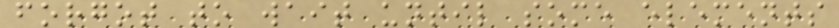forgot to wait until some elements
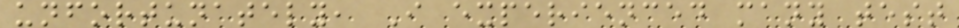unfortunately, I experienced many test
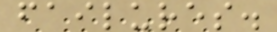failures.
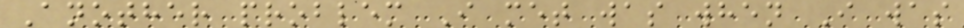Another problem I met was when I was
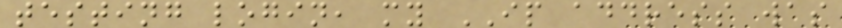testing login, my IP address was
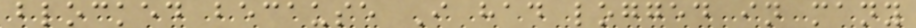blocked because I had logged in many
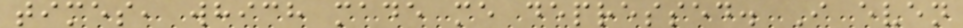times, which made me depressed. I even
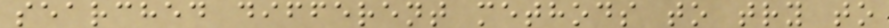searched different methods to try to
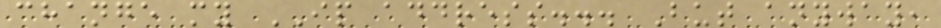change my IP address... But anyway,
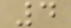4
